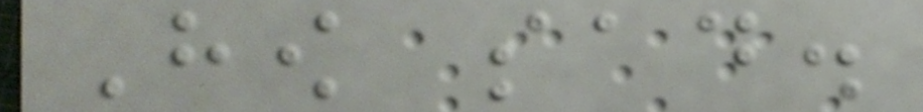How sad.
